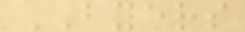BYERS
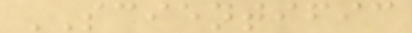SCIENTIFIC
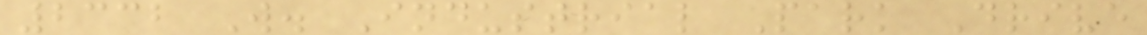2332 W. Industrial Park Drive
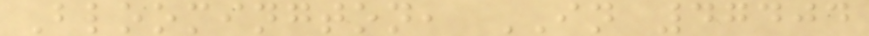Bloomington, IN 47404
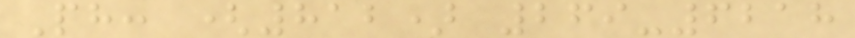Ph: (812) 269-6218
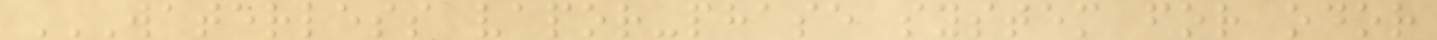WATERLESS VAPOR-PHASE SYSTEM FOR ODOR
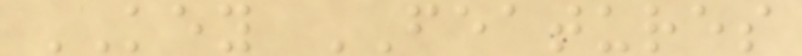KEY FEATURES
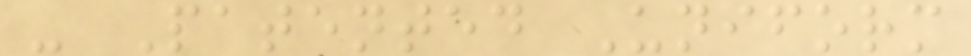- Patented Uniform
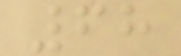68
